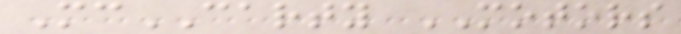McCARTY MOTORS
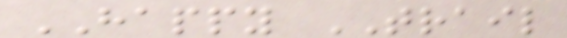HAPPY TRAIL
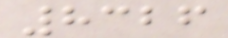8326
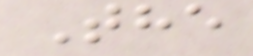The
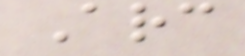Arc
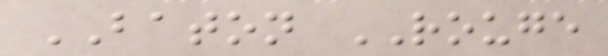BATON ROUGE
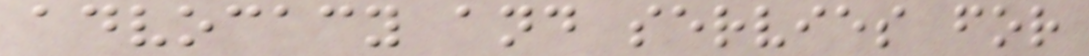advocacy and servies for
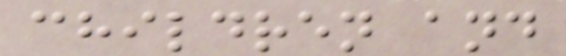children and
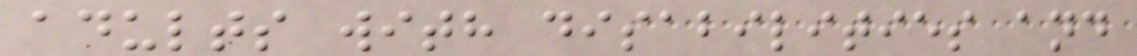adults with disabilities and
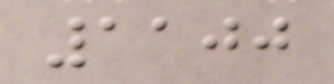1100
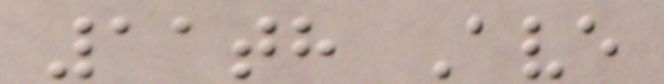11th Ave
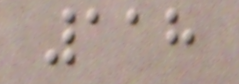118
